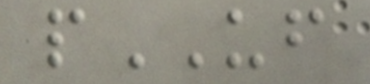pUF
